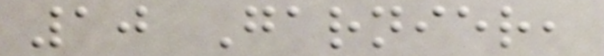10 Garnier,
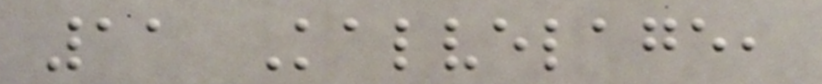11 Kalvelage,
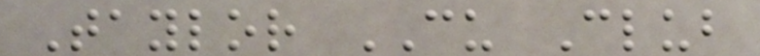Taylor CU Club
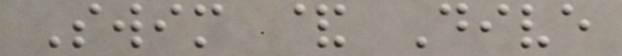Swim & Dive
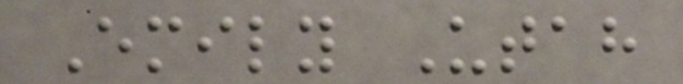Emily Utah
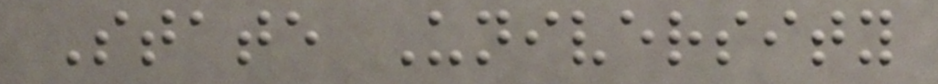State University
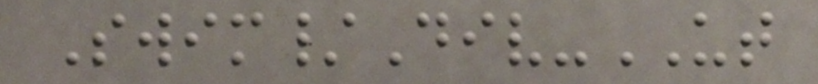Swim/Div-UT
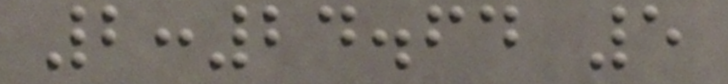2:24.64 5
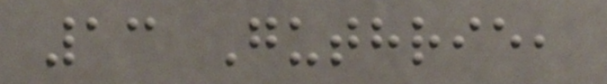13 Guthrie,
